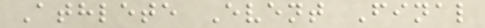Athlete Event Final
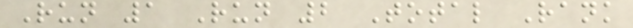Run 1 Run 2 Total Rank
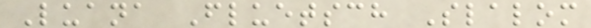Luana Fluetsch Slalom
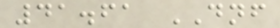41.61 DNF
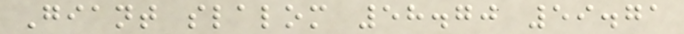Giant slalom 58.70 59.71
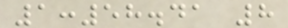1:58.41 8
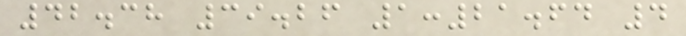42.38 39.26 1:21.64 4
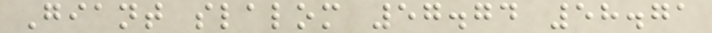Giant slalom 57.74 58.71
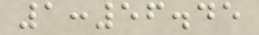1:56.45
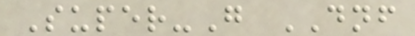Super-G DNF
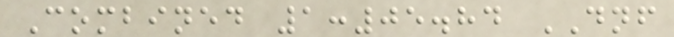Combined 1:05.84 DNF
